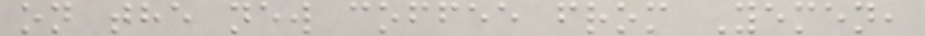on the new coffee from Yemen,
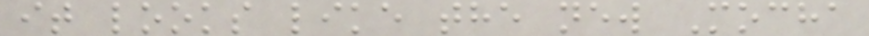it looks like the new Mocha
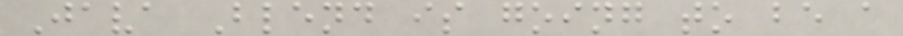Java Blend is going to be a
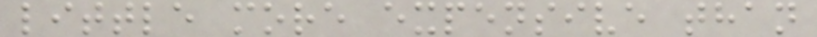little more expensive than
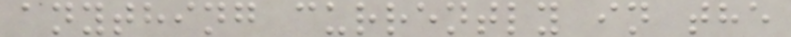anything currently in the
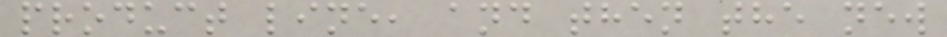product line, and then the new
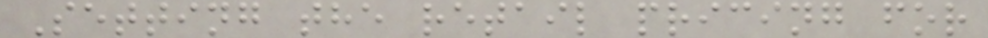Setting the retail pricing for
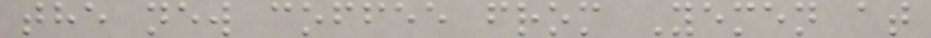the new coffee from Yemen at
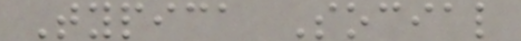Typica Social
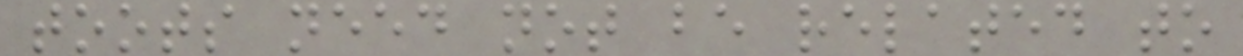toots need not be related to
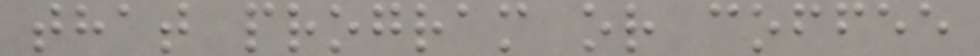that program or coffee
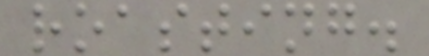roasting.
